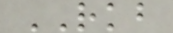RKB
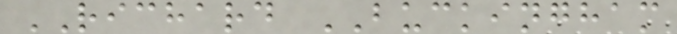RICHARD BUCKINGHAM
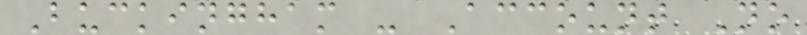Buckingham - Account No
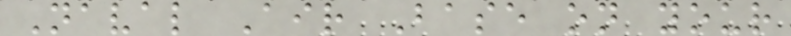Naval Air Base on your
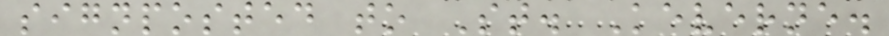signposted to St. Keverne.
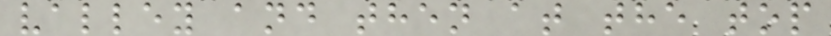valley and then at the top
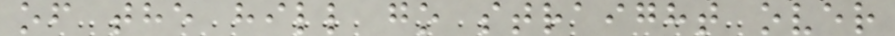of the hill go straight over
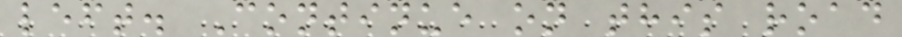left. Continue on this road
